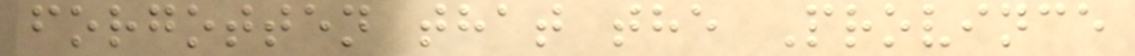forgotten that the Province
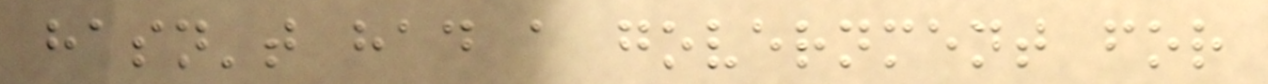hasn't had a government for
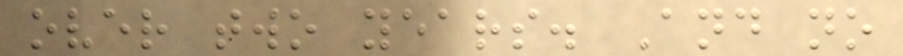over two years. And no
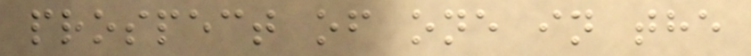prospect of one in the
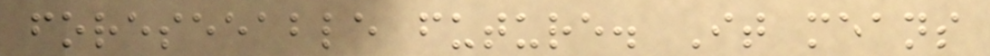foreseeable future. It means
